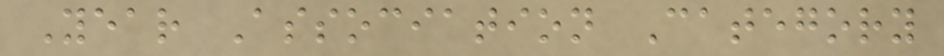Year Association Category
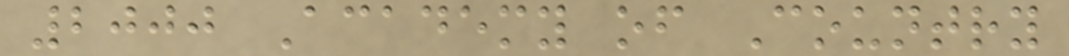2000 Academy of Country
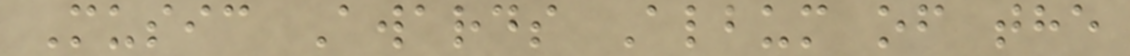Music Awards Album of the
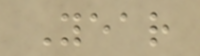Year
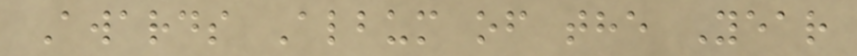Awards Album of the Year
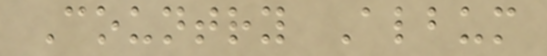Country Album
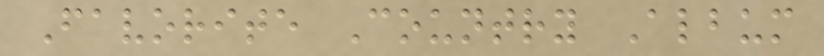Favorite Country Album
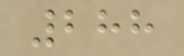288
